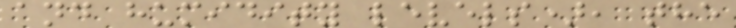and humidity levels), the
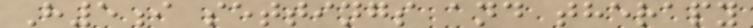H5i settings and therapy
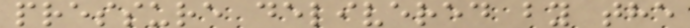pressure delivered by the
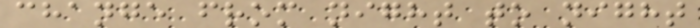change from night to night
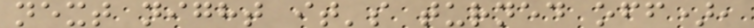next night it's turned off),
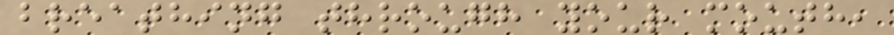breathing through your mouth,
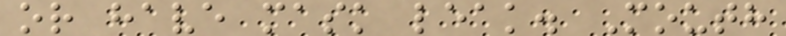or have mask leak. Mouth
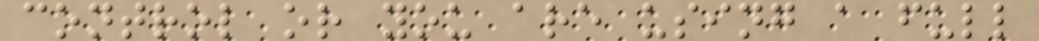control or you are using a full
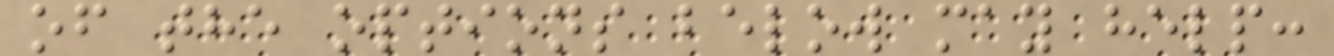of the options below may help:
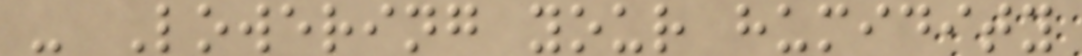- Lowering your humidity
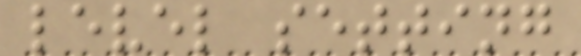level setting
